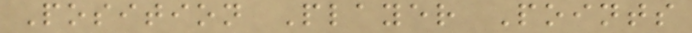Position Player Points
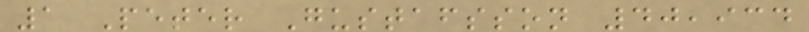1 Peter Gustafsson 40,934
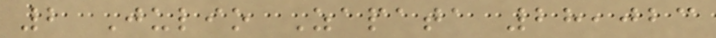2 Julio Zapata 28,023
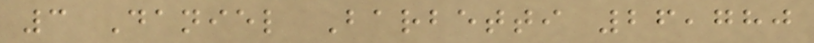3 Daniel Barbetti 26,780
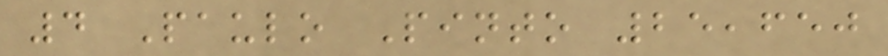4 Paulo Pinto 25,650
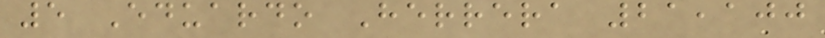5 Eduardo Herrera 21,100
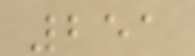251
